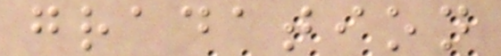gradation
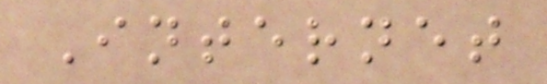Internet
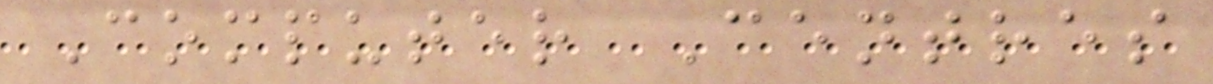Computer Centres
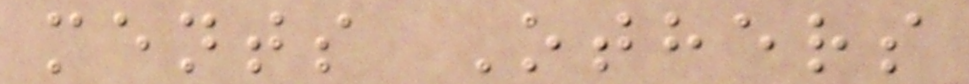ments Others
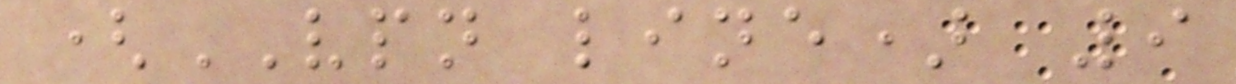(VPN line) 9
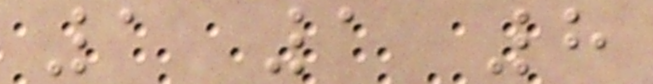1 1 8
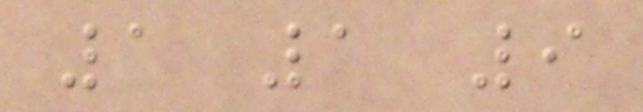1 1 9
